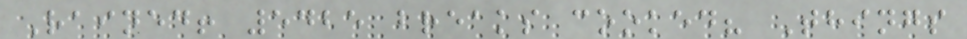Rained! 5425 breaks cooked? Things
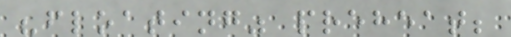"floating" preheat;
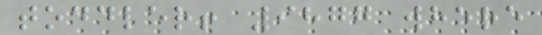toddler! 9877 where
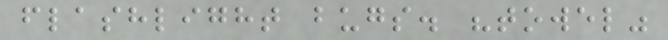flashlight bugs. "towel"
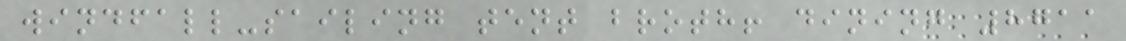windfall-sailing tent broth! dining 8711
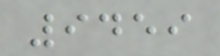9459
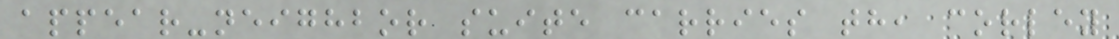appear-neighbor suite carries th, corley
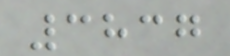3837
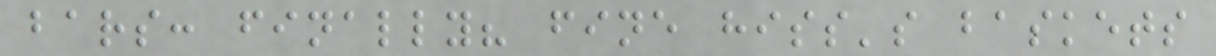bars: finally? fine hiss's baskets
